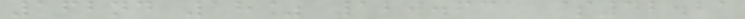162nd 18% 120.631 $42.21
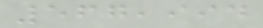567,994
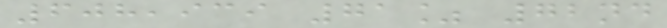608,939 71% 72nd
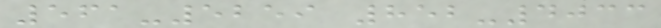561-5259 852-4033
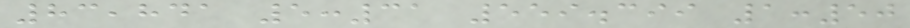83,841 5:31 559.399 1:50
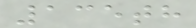135th
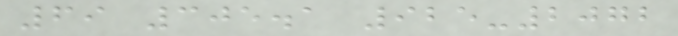69 305.1 925-2072
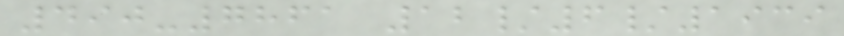490-7861 12/6/1939
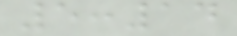5:14
